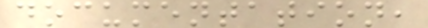documentation,
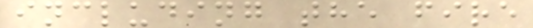including the fire
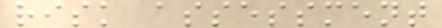risk assessment
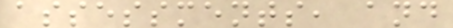assessments, and
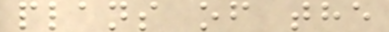plans of the
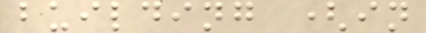building (in
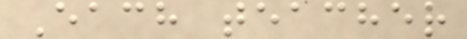Each teacher
